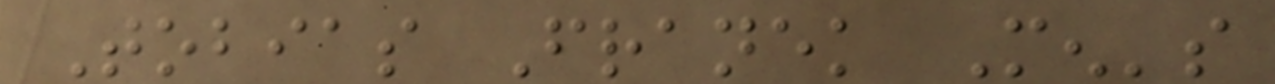Tobias Franek Men's
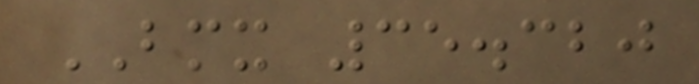BMX 35.320
